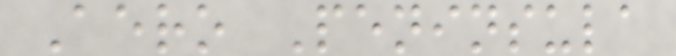Aero Peninsula
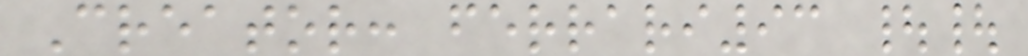Creator: ferrari93 ||
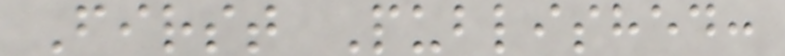First Published:
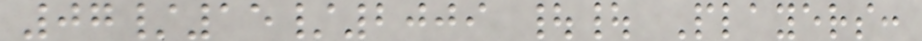07/15/2009 || Players:
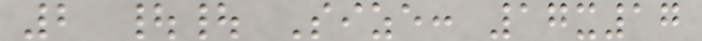2 || Size: 17x17
